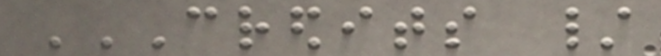CREDITS /
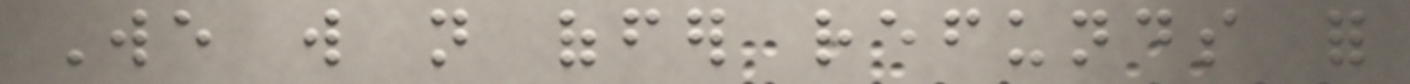We will not offer refunds for
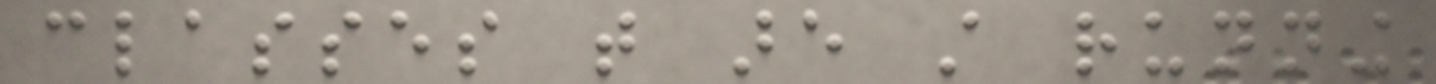classes that are still running
